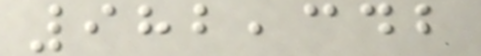982,342
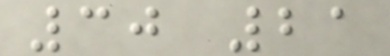30 21
